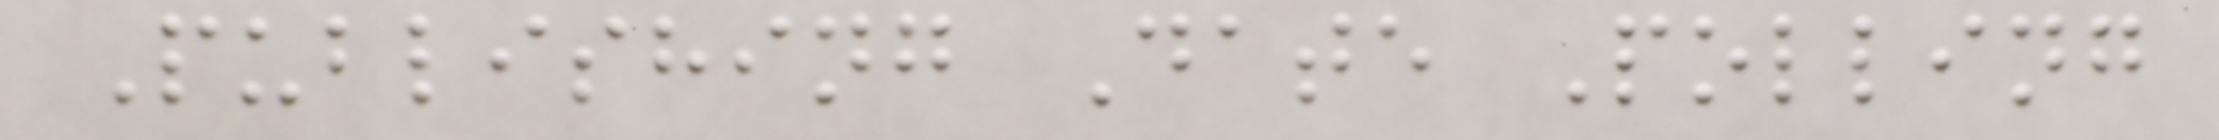Publishing Date Polling
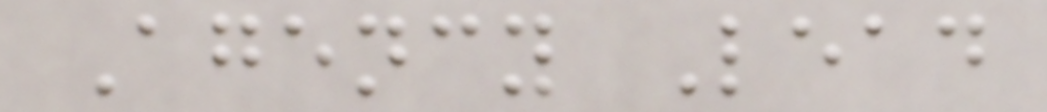Agency Lead
